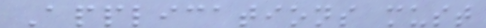Applications must
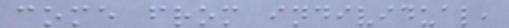come from individual,
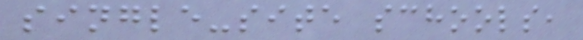single-site schools,
